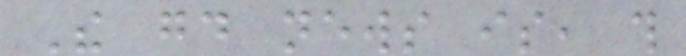The good news is, this
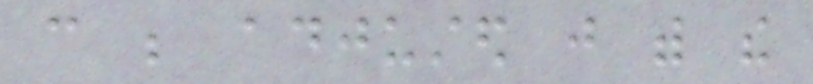can be adjusted just with the
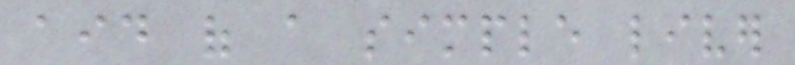aid of a simple liver
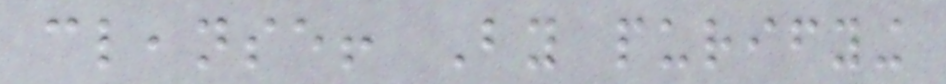cleanse! By purifying
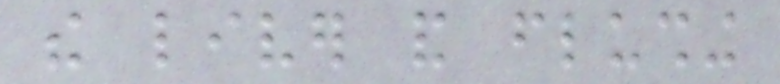the liver and flushing
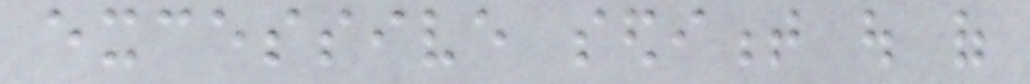excessive sediment out of
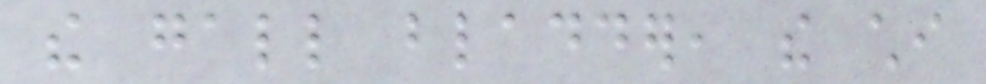the gall bladder, the chi
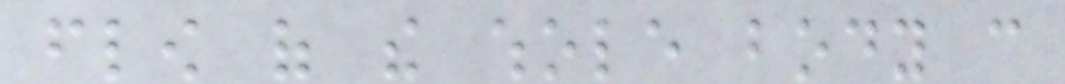flow of the whole body can
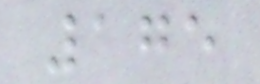175
